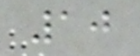10
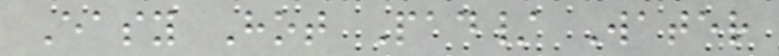Easy Hot Pad/ Water
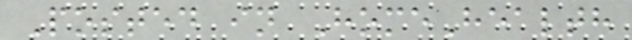Posted in HomeHealth
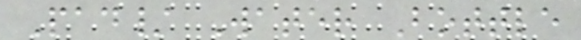Pad/ Water Bottle
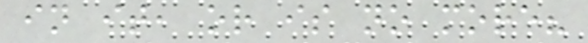in it, or is no more?
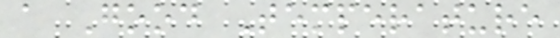a Good Temperature
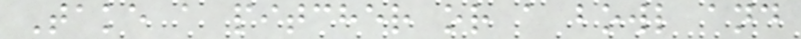Take a pitcher or a bowl and
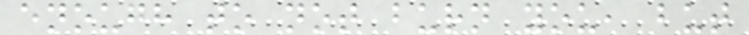enough to not burn you, but
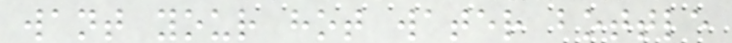want your hot water bottle
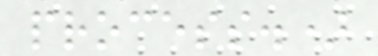process.)
